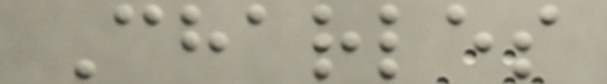Charles
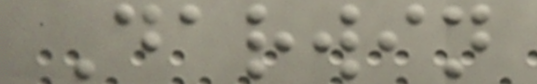Darwin
